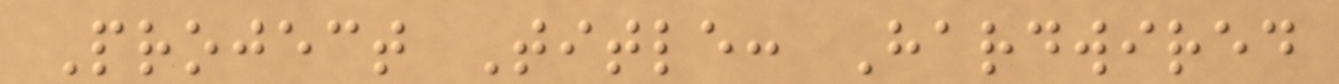Project Title: Hardwired
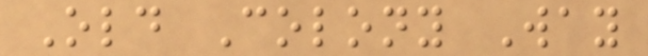Old Colony Way
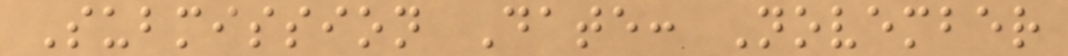Submission Date: November
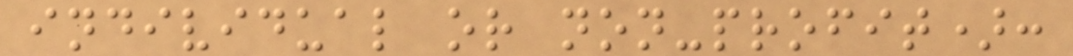individual or non-profit):
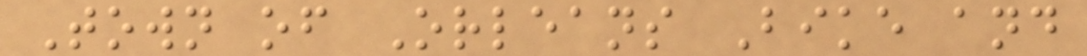Town of Orleans Bike and
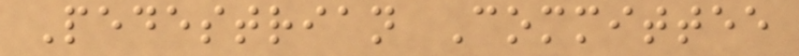Pedestrian Committee
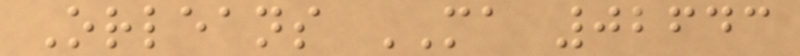Orleans MA 02643
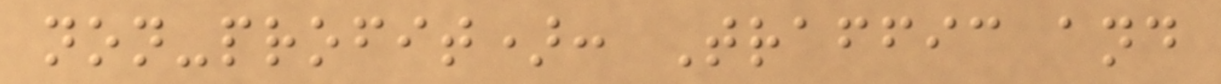non-profit): Traffic and
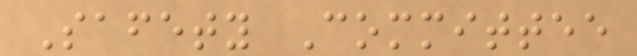Safety Committee
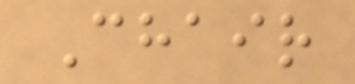Chair
